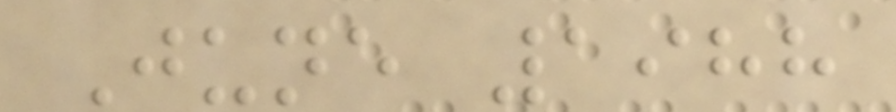June 1988
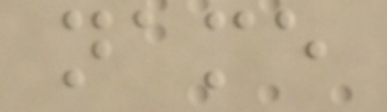name
